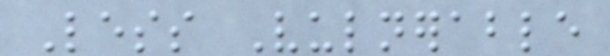Less Vulnerable
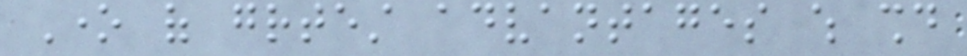One of greatest advantages which should
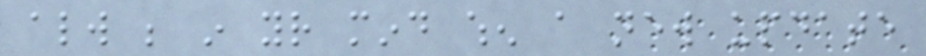always be in your mind when a new update
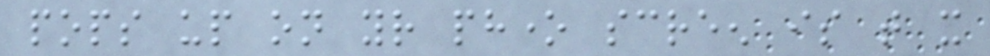pops up on your phone screen is that it
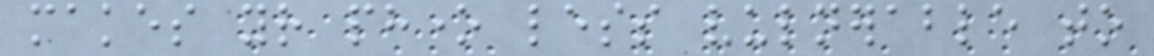makes your phone less vulnerable to
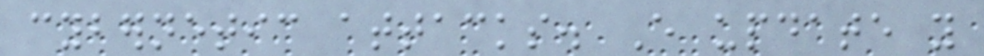cybernetic attacks. Every update you
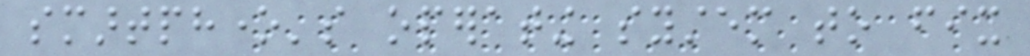smartphone's operating system to fix
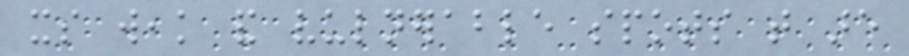its weak and vulnerable spots that are
